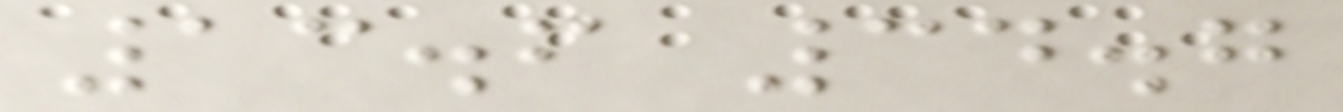13.6 34.7
